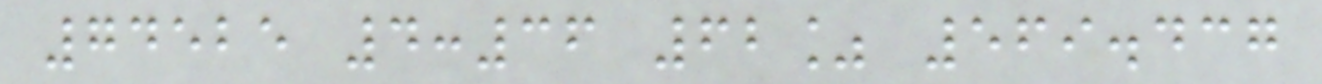74525 4:36 62% 569.437
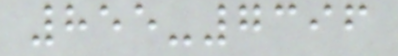855-7396
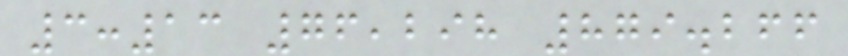3:13 76,298 879.266
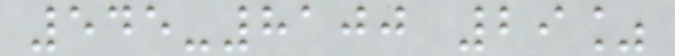545-8100 29%
